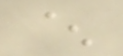^
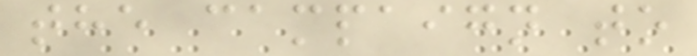the campaign to
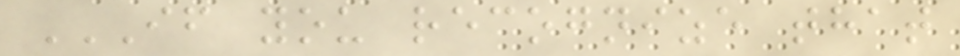IF YOU RECOGNIZE THAT
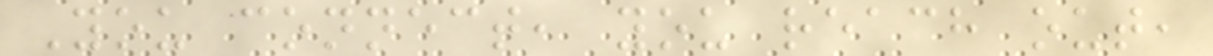You connect, you reach out,
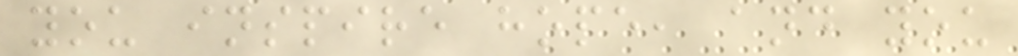you inspire hope, and you
